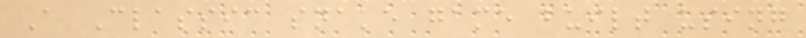A Classic snake game built using
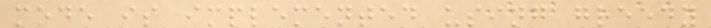mode is implemented using greedy
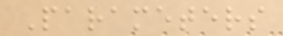Parameters
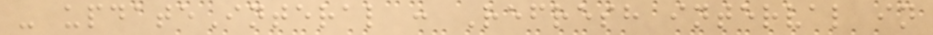- updateInteral : Refresh interval in
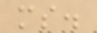ms.
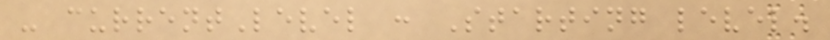- currentLevel : Starting level.
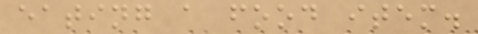eating a food item.
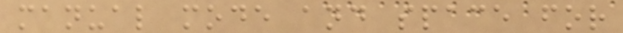manual mode and space for
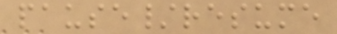pause/resume
